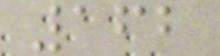162
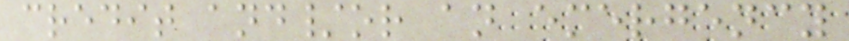credit and/or an emergency
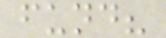fund?
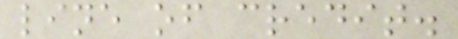line of credit.
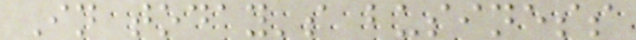In today's business
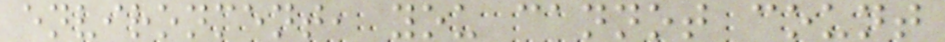environment, you cannot count
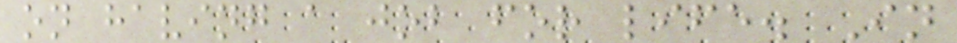on having a job for life. In
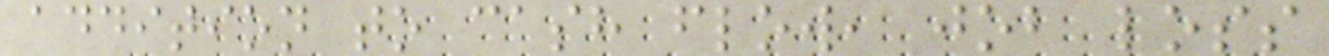addition to cash flow, job loss
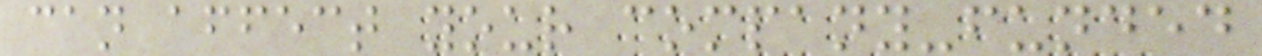can affect your company-funded
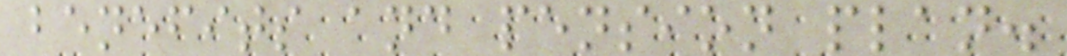benefits and pension plan.
